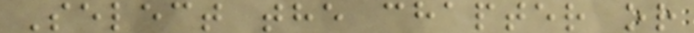Select the chapter or
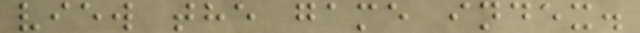view the game index.
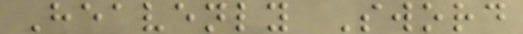Heavenly Sword
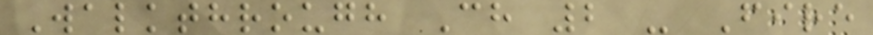Walkthrough Ch 2 - Fire
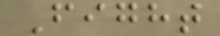Fight
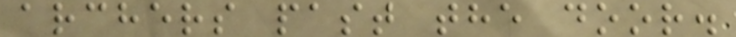archers past the door.
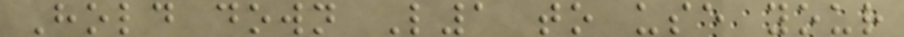Hold down L1 to use your
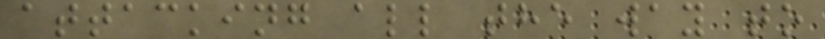attacking all the way to
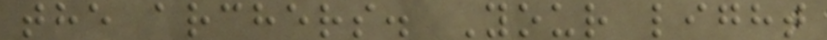the archers. Your light
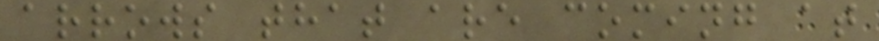arrows that are coming at
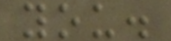you.
